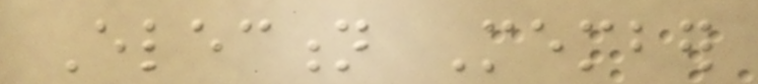Election Member
